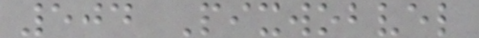504 Pixwobvel
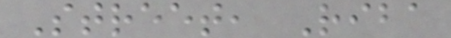Street, Riba
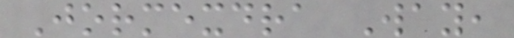Jormexdra Way,
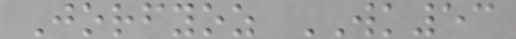Jorfyoz WK53
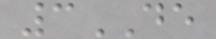3DE
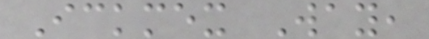Ickmex Way,
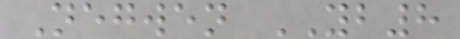Negwen YB8
